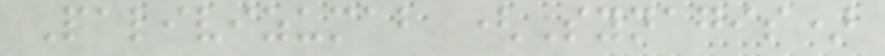Palivizumab (Synagis)
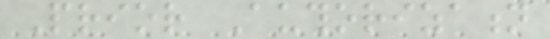Prior Authorization
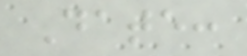Date:
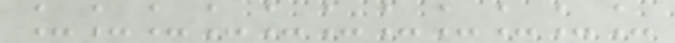___________
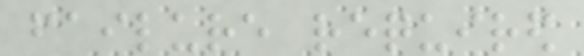failure required
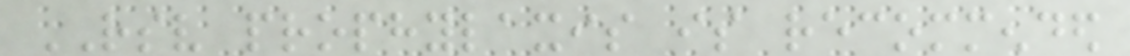RSV prophylaxis is recommended
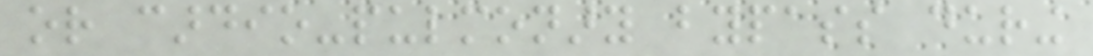or cardio-pulmonary bypass during
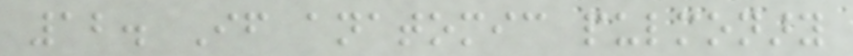12. If anatomic pulmonary
